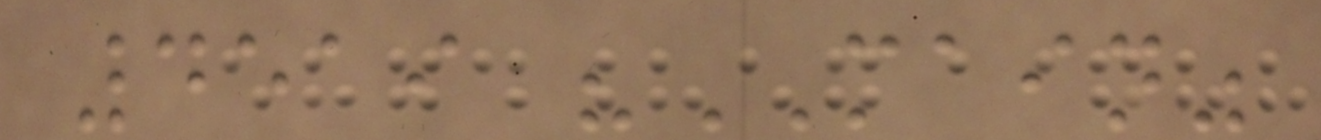4519 "MAIN"
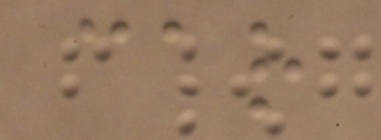car
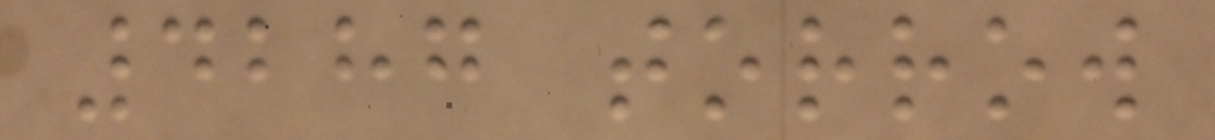4287 torrow
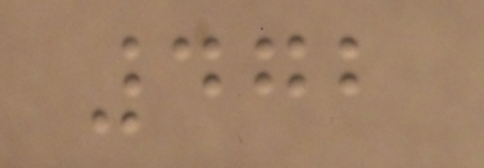472
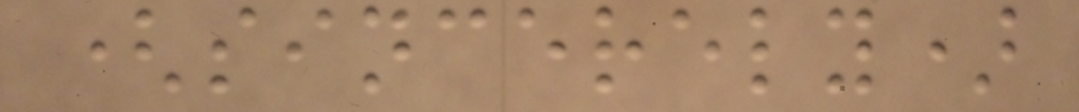(sincerely)
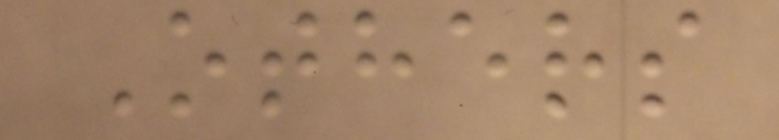Others
